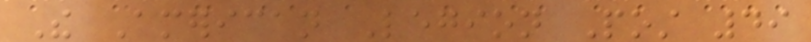The American Legion Post 49
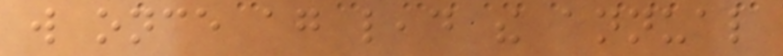will once again lead the annual
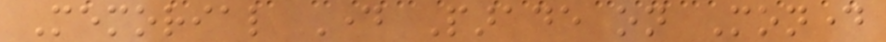Memorial Day Parade on Monday
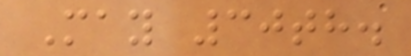May 30th.
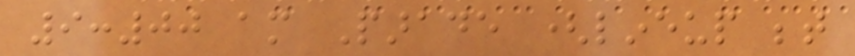9:00 am Parade (lineup between
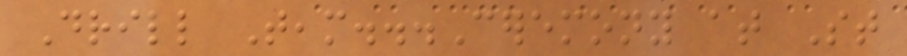Drill Team...Ceremony at St
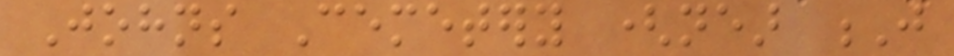Johns Cemetery (near J
